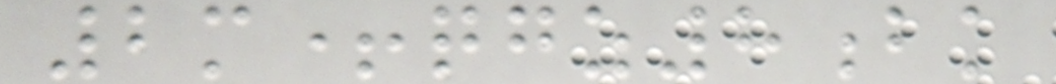2m+qgz8bk
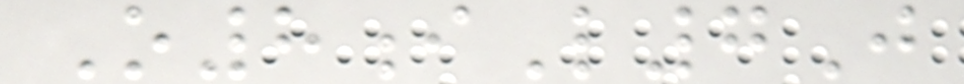O8iL7J
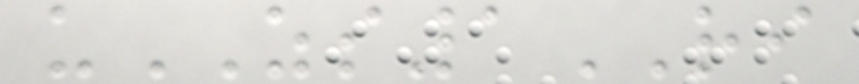uZS1RI
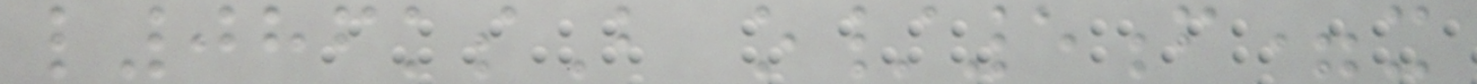l086ksB o/5f=x
